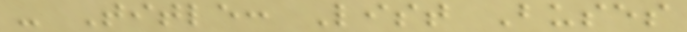- Title: List Buses
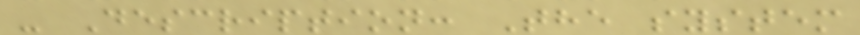- Description: The system
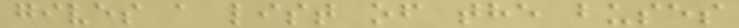gives a list of the buses
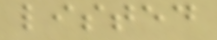listed
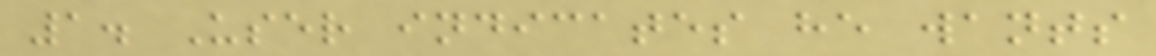1. User indicates he wants
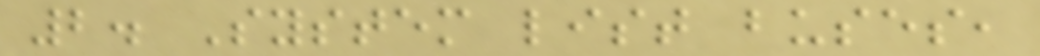2. System list buses,
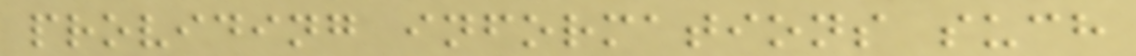providing informations such
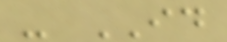- ID
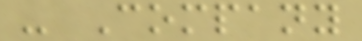- Company
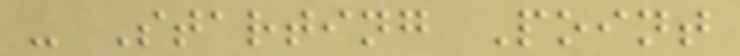- Starting Point
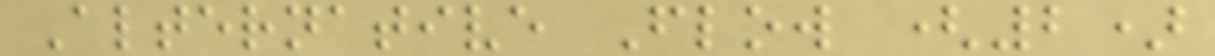Alternative Flow (2)
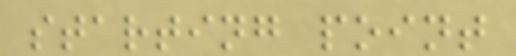starting point
